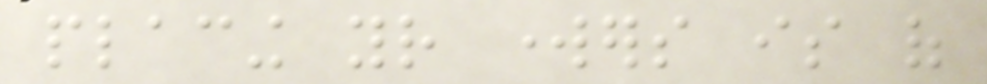placing your workers is of
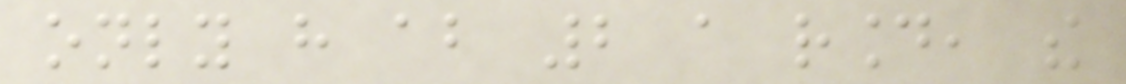only have about 2 a round, the
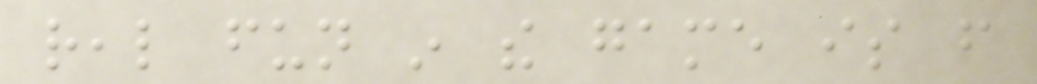real fun in the game is from
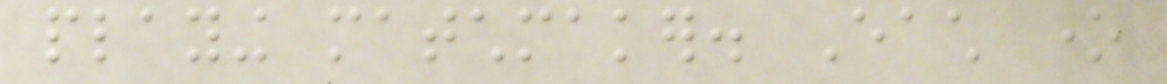playing matchmaker. Each one
